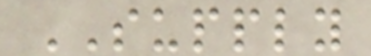SUPPLY
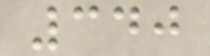340
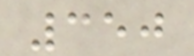350
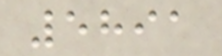5891
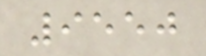9550
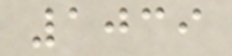1039
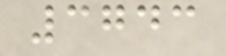3743
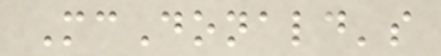McDonald's
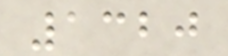1320
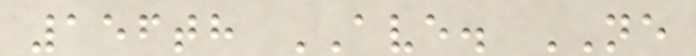156th AVE. NE
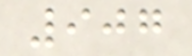907
